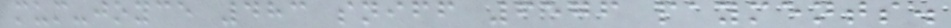mum-joyce 483 sniff 6576 payments.
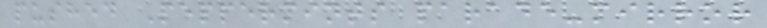pushed Peppermints parade-mirror
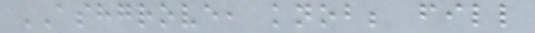ASHGROVE, knob; fill
